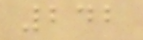242
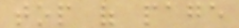top of page
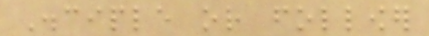Disciple or follower
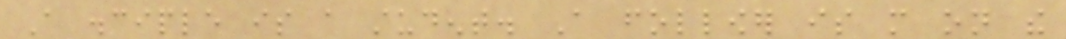A disciple is a student. A follower is more on the
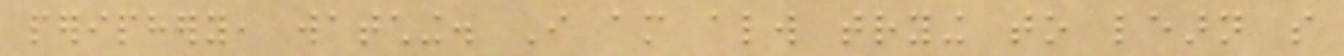periphery, watching. I am always trying to learn so
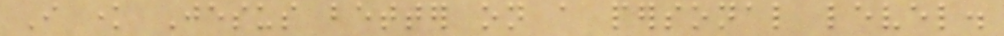I know Jesus better on a personal level.
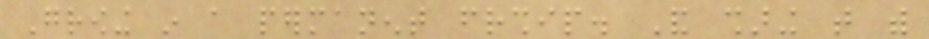Growing in a permanent friendship. And sharing that with
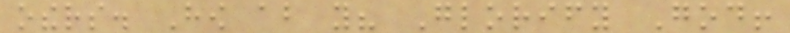others. How about you? Glorify God!
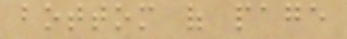bottom of page
